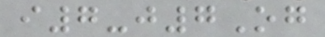i7-j7Og
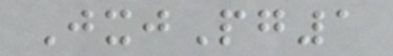JxjPg1
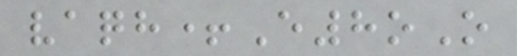vaqh+E8oO
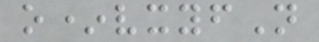o*vxyfN
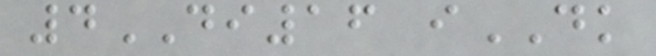4DI16 iDK
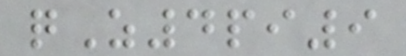qZ4pi9
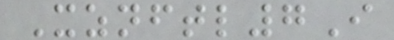Xznftl7I
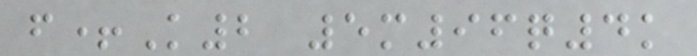f+K2 5m96q4k
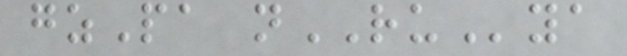gzPa nRUya
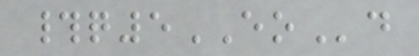#q5EOd
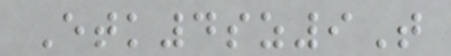Etk4sz9T
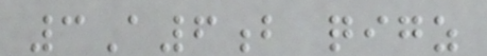3A6b qigz
